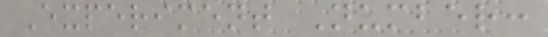Experiment Number:
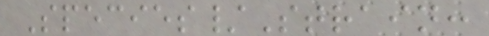Species/Strain:
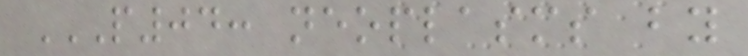P04: NEOPLASMS BY
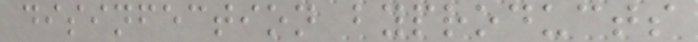disinfection byproducts
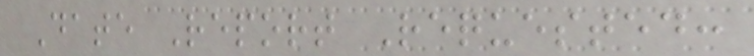Date Report Requested:
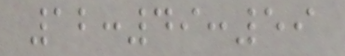12:49:59
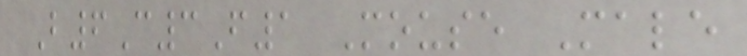B6C3F1 Mouse Male
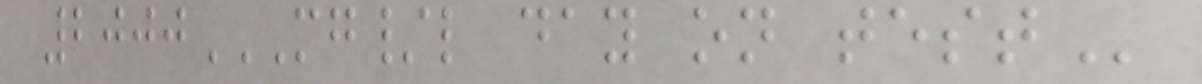2000MG/L DAY ON TEST
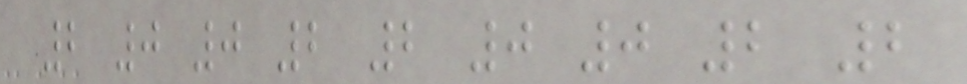2 0 0 2 2 0 0 2 2
